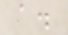a.
